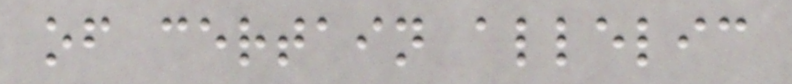of certain allelic
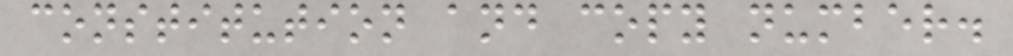constitution and copy number.
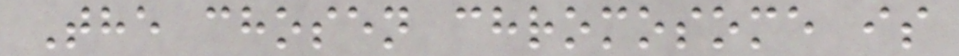The chosen chromosome is
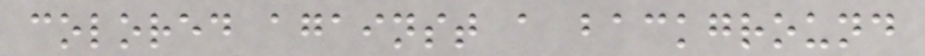colored against a background
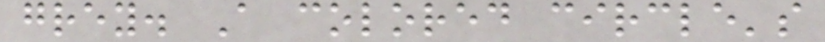grey. A colored circle's
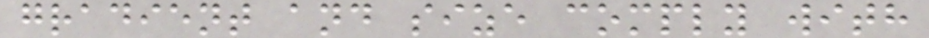gradient and size comply with
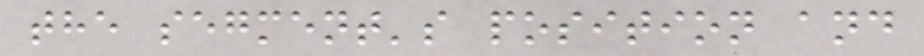the segment's position and
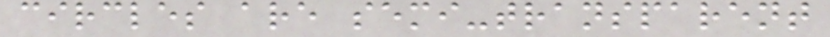circles are semi-transparent
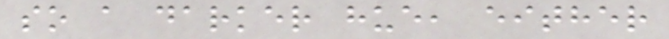so a darker hue, either
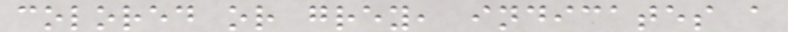colored or grey, indicates a
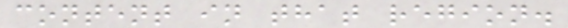content in that region.
